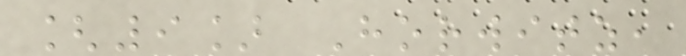[9] Horwitz,
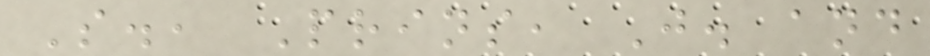S., Prins, J. and
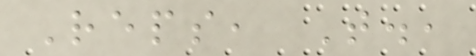Reps, T.,
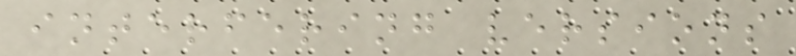interfering versions
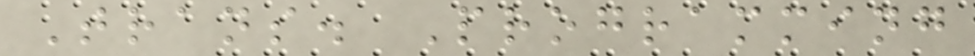Trans. Programming
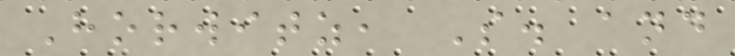Horwitz, S. and
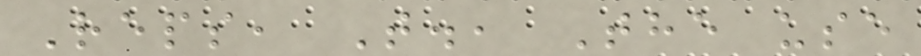Reps, T., The use
